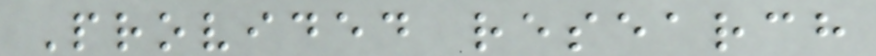Provided research
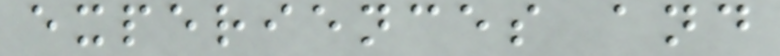experiences and
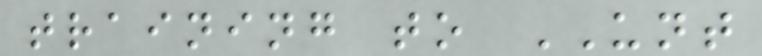training to UNT
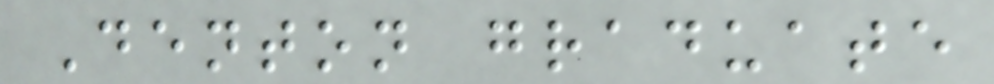Denton graduate
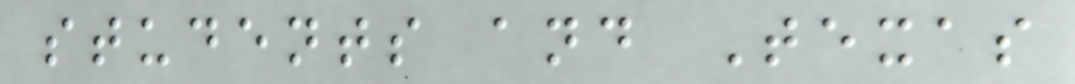students and Texas
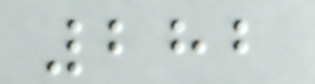282
